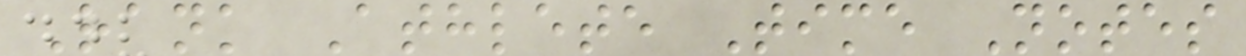Rank Athlete Time Notes
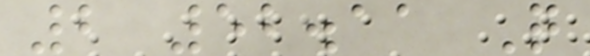2 52.11 Q
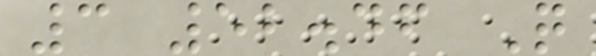3 52.46 Q
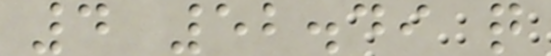4 52.49 q
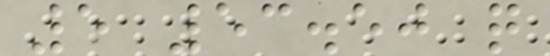5 53.50 q
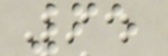65
